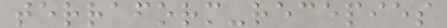terraform-recepies
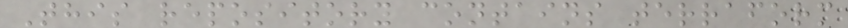This repository contains terraform
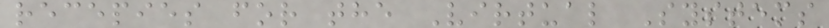recepies for the Virtual Systems
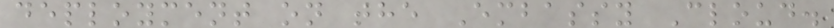deployment on the Embassy Cloud.
